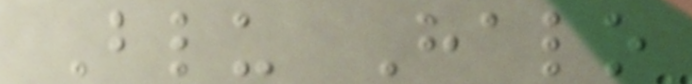Blu Halo
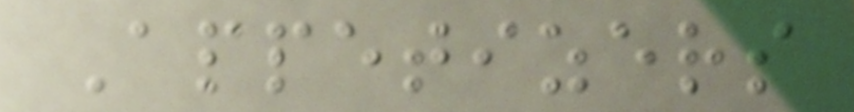Appetizers
